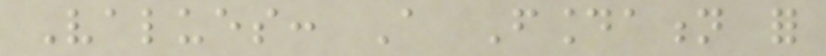Values: A Foundation for
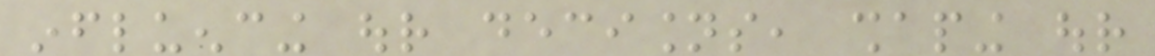influencing our decisions, shaping our
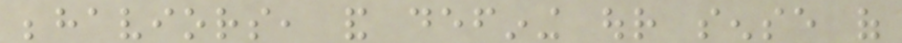behaviors, and defining our sense of
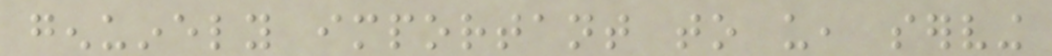genuinely important to us, serving
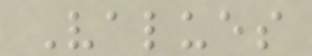Values
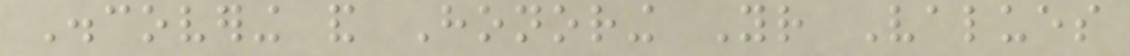Discovering and Honoring Your Values
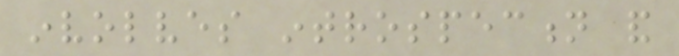involves introspection and
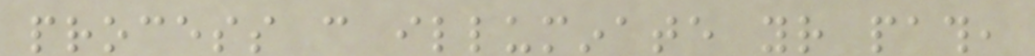process can illuminate your path,
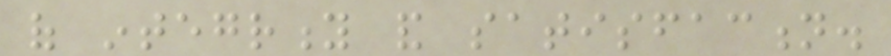of integrity and satisfaction.
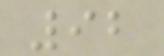92
